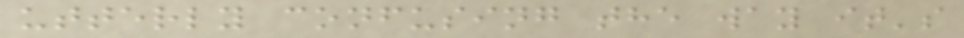utterly confusing the way it's
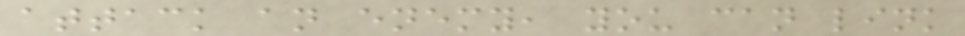attack an enemy, you can link
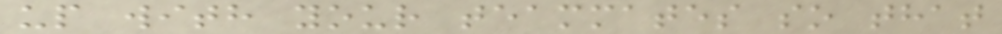up with your teammates so that
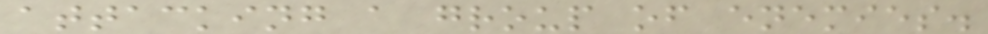attacking a group of enemies.
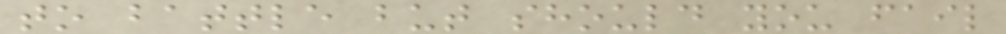to battle but should you fail
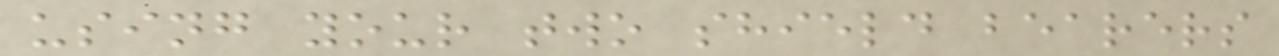using your two shield bearers
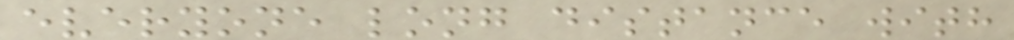everyone long distance with
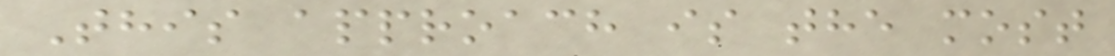This approach is the most
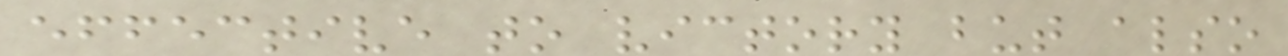effective to victory but also
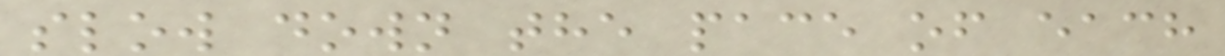slow down the pace of each
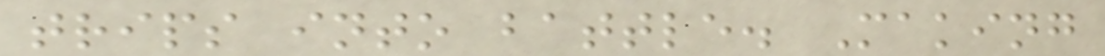trips into battle. Making
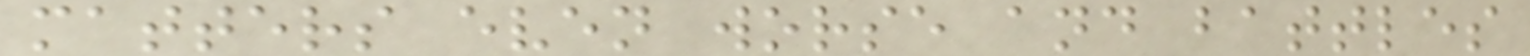matters even worse and battles
